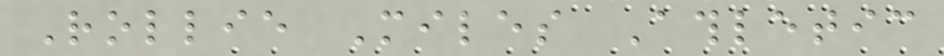Rollie Miles Athletic
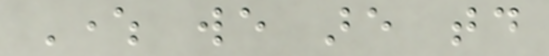Where we are today
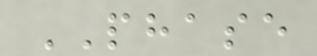PHASE
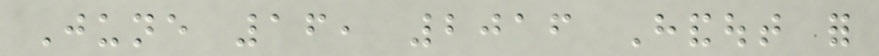June 16, 2016 Handout for
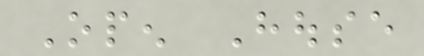Open House
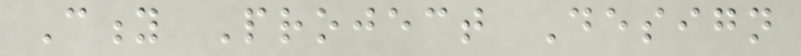City Project Design
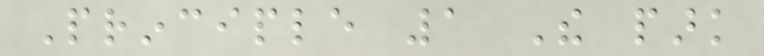Principle 1 The park
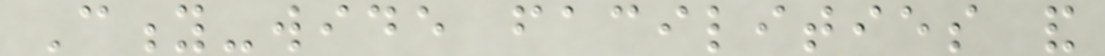City-wide facilities and
